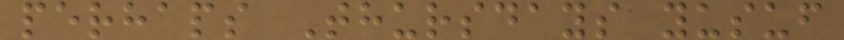perhaps Thursdays yusuf
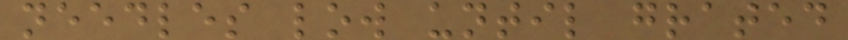needles low until grated
